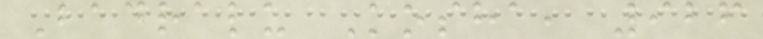Badralu Kosha, 926
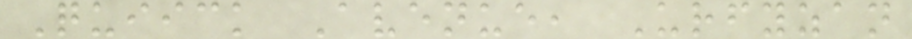Quiick Avenue, Urfyzan
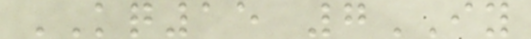KQ15 7IY
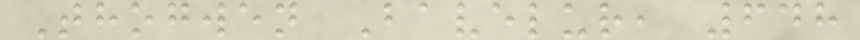Thogwen Bavelur, 648
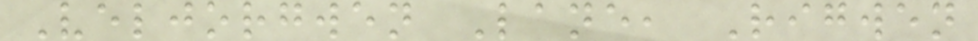Veljorgwen Lane, Rigwen
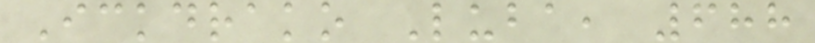Ickdrako Luba, 688
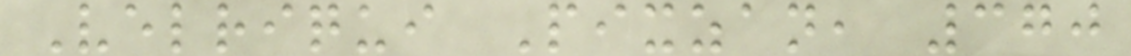Velriqui Pixzan, 370
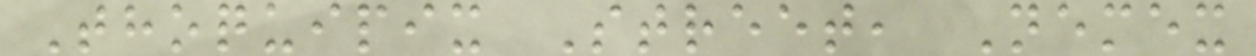Thoquipix Street, Nemex
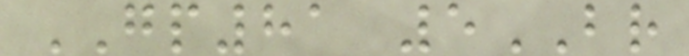GP81 5BR
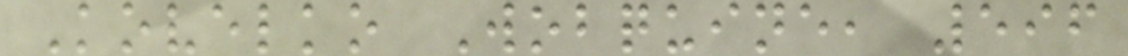Kovelko Wobquine, 596
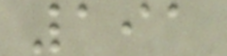191
